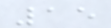15
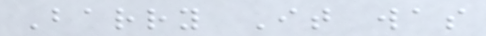Barry It was
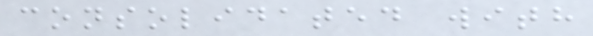consolidated with
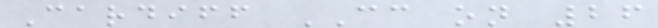Cardiff CC on 26
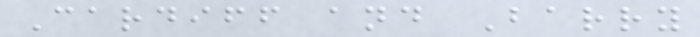Cardiff and Barry
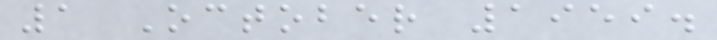1 October 1959.
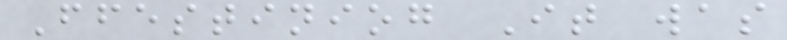Ffestiniog It was
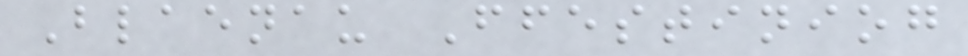Blaenau Ffestiniog
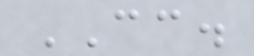CC.
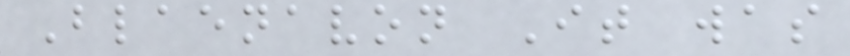Blaenavon It was
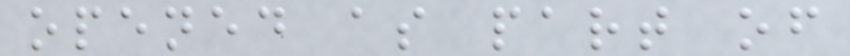opened as part of
